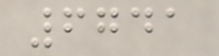6741
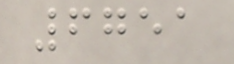6751
